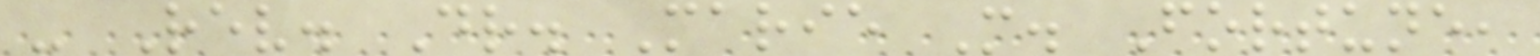- Rev. Dr. Marie M. Fortune,
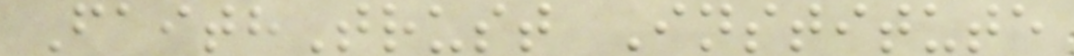FaithTrust Institute
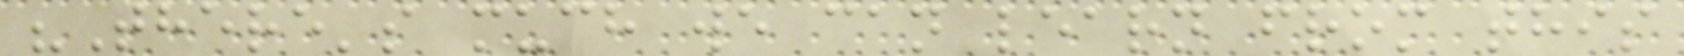"There's much we can learn from this
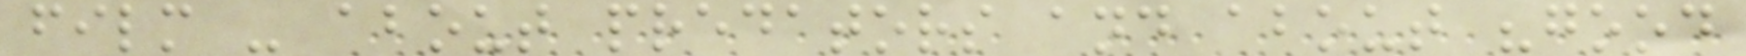film - about predators and about "good
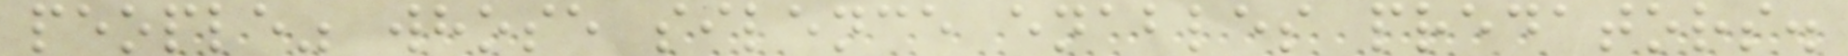people" whose silence enables predators.
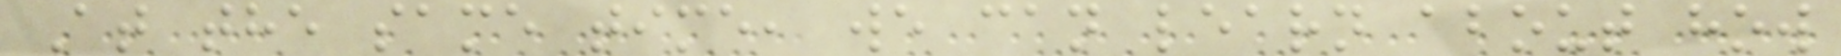At the same time, we can learn about how
